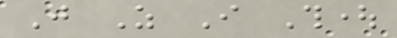Just As I Thought
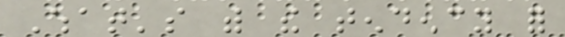What's with the tendency for
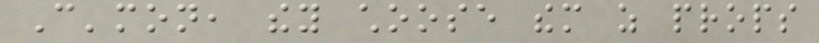C'mon, they choose them as props
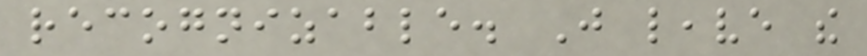recognizable. Just leave the
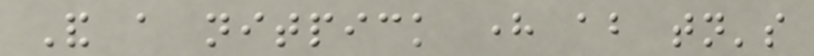And a nitpick here about tonight's
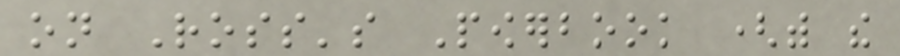on Ross's Powerbook (with the
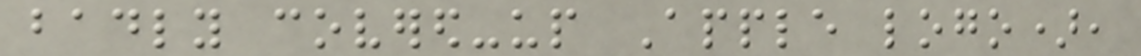badly covered-up Apple logo),
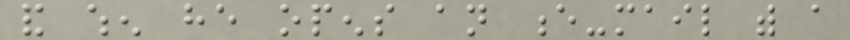and when he opens an e-mail with a
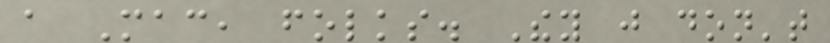a Mac, folks. They just don't
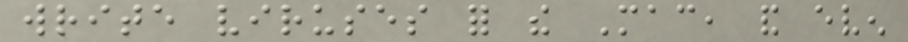write viruses for the Mac, and even
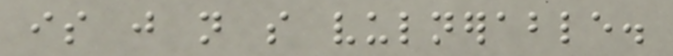is just not so vulnerable.
